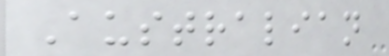Australian
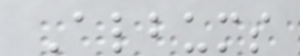Albums
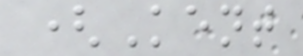(Kent
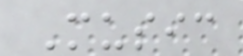Music
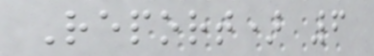Report) 6
